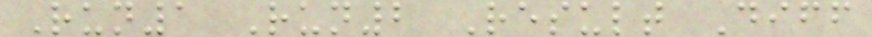Run1 Run2 Result Diff
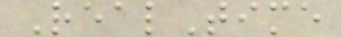RealTime
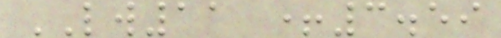LW11 +3.59
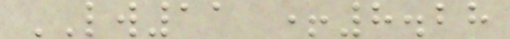LW11 +8.28
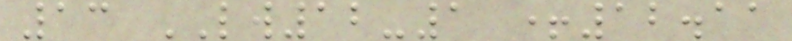13 LW12-1 +12.11
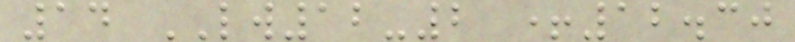14 LW12-2 +12.30
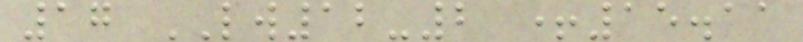17 LW12-2 +15.11
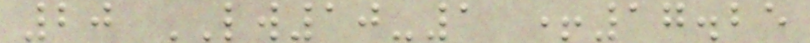20 LW10-1 +17.25
